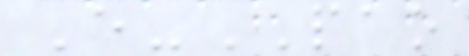E-PAO
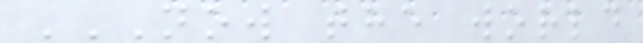NOW THE WORLD
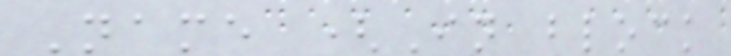Name (In block
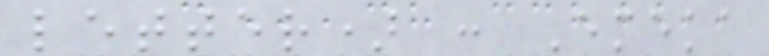letter) : Emeka
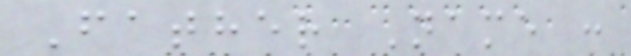Father Name :
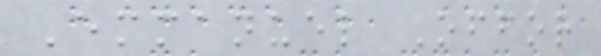Emmanuel Offor
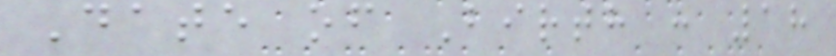Date of Birth : 18
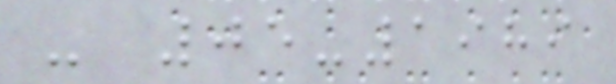- 05-1989
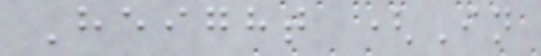Height (In
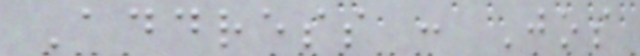Address : Jos
